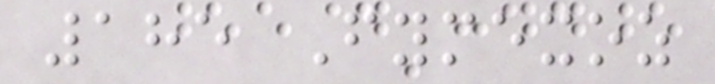185 Fymexoz
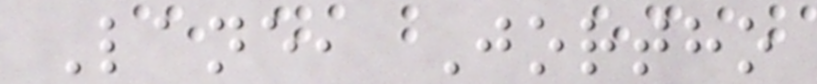Lane, Jortho
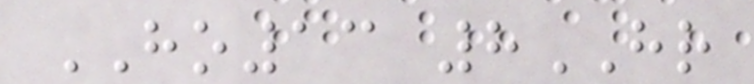HO13 8HR
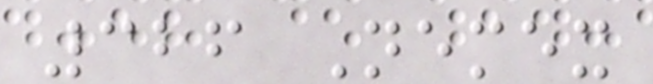326 Nemex
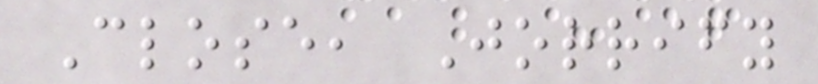Close, Jorrify
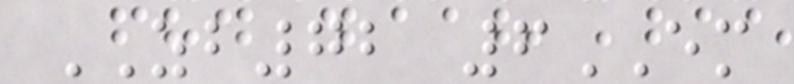ZB72 6EM
